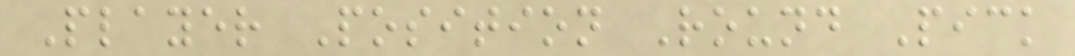Player Position Round Pick
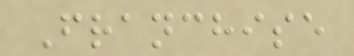Franchise
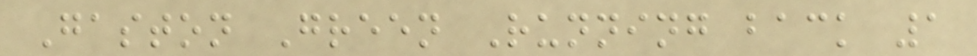Gaston Green Running back 1
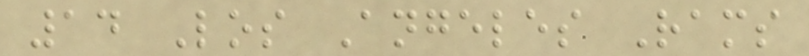14 Los Angeles Rams
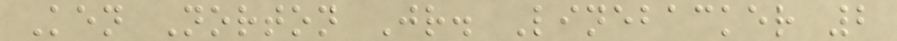Ken Norton Jr. Linebacker 2
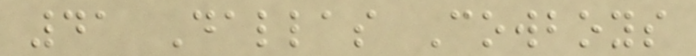41 Dallas Cowboys
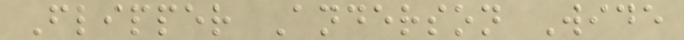Flipper Anderson Wide
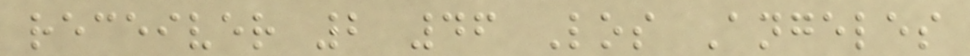receiver 2 46 Los Angeles
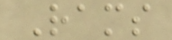Rams
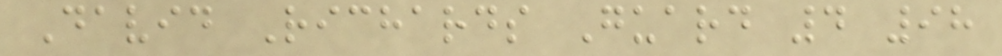David Richards Guard 4 98
